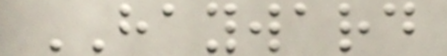HAYWARD
